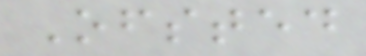Ofsted
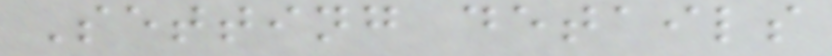Setting details
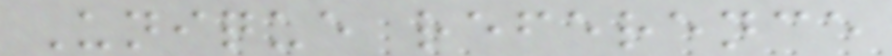Unique reference
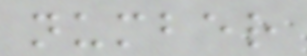number
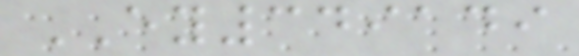EY349149
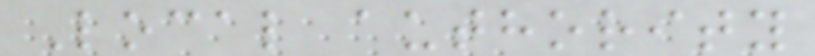Local authority
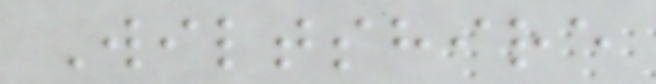Wiltshire
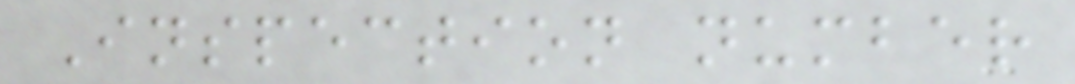Inspection number
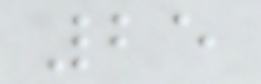25
